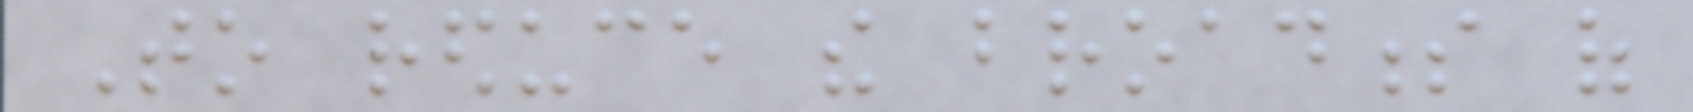To reduce the broadness of
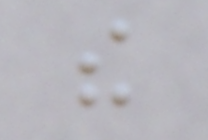the
